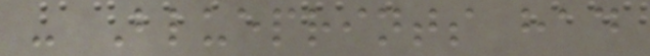- Blueprints had
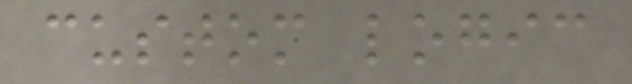custom logic
